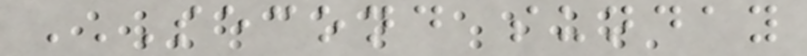SECOND SUNDAY
